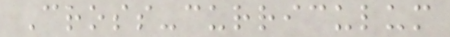Cross-curriculum
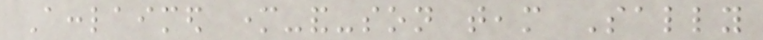Acclaimed mother-and-son team Sally
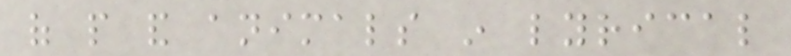of people and animals in lyrical
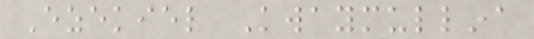Ezekiel Kwaymullina
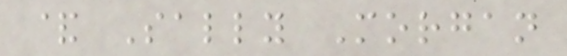& Sally Morgan
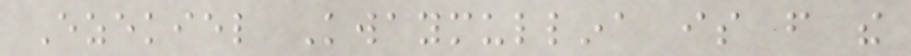Ezekiel Kwaymullina is from the
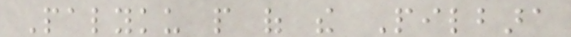Palyku people of the Pilbara
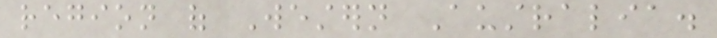region of Western Australia.
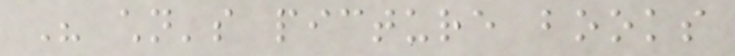His children's picture books
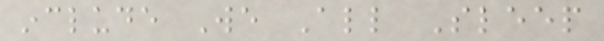include We All Sleep
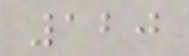120
